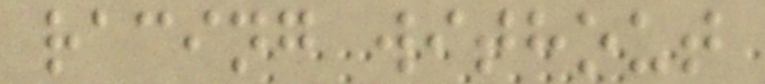racing without
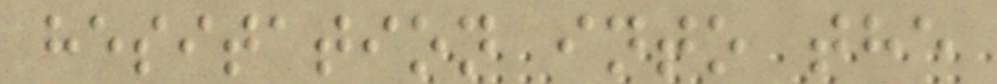hesitation into the
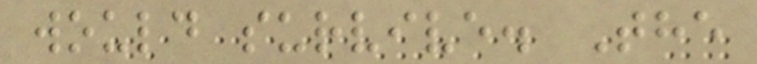would survive. The
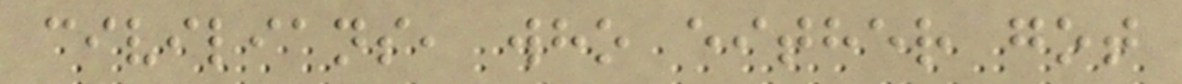civilians, who either got
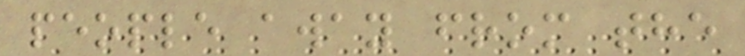people away from the
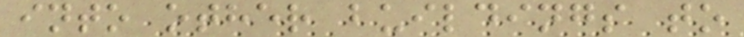into other buildings to
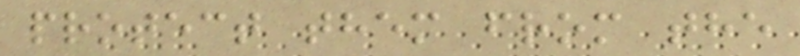protect them from the
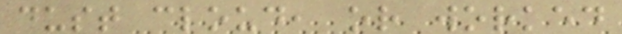dust cloud, or worked
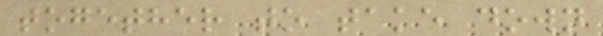together to take down
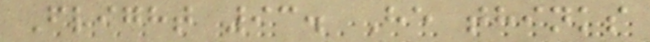Flight 93. He thinks
